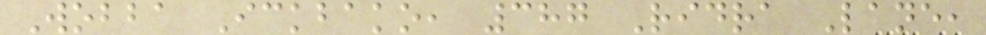Wobba Ickbako, 387 Ridra Lane,
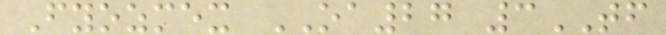Fyozmex OA27 3TF
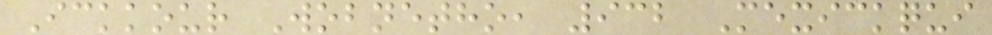Ickkour Wobnetho, 932 Mexickqui
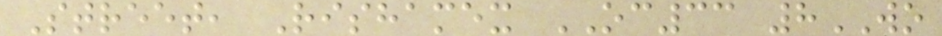Street, Rishamex OC33 8WO
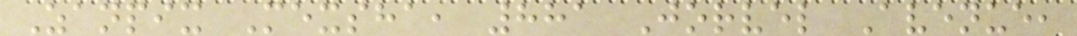Zanpix Mexsha, 881 Jorvel Avenue,
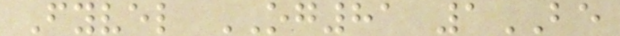Fyvel OG81 1BE
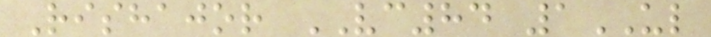Rishajor VC84 1UL
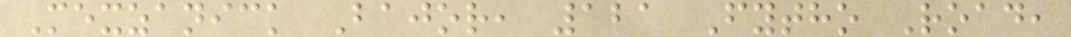Mexzanick Bajor, 121 Fytho Road,
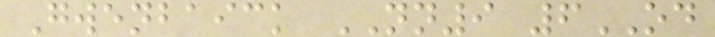Gwenbaick NN9 6OD
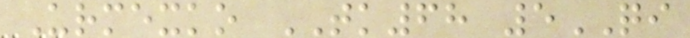Urmexko TK68 5QI
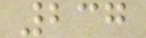237
